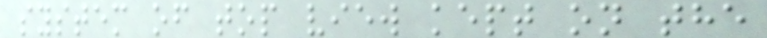system of top view kept on the
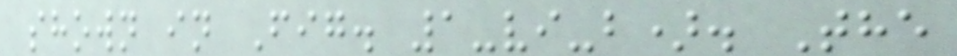shown in Fig. 1-vi-b). The
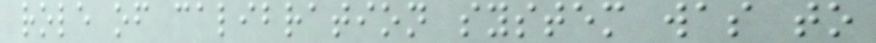role of calibration system was to
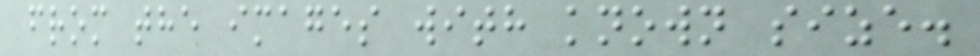from the images with known size.
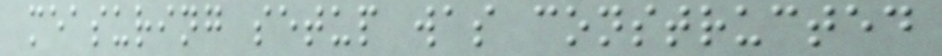measuring setup was constructed
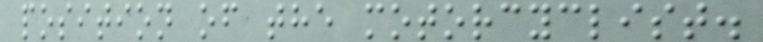position of the motorcyclist.
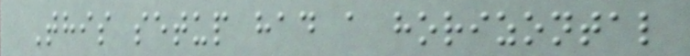This setup had a horizontal
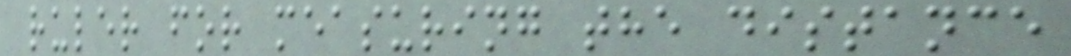ruler for measuring the distance
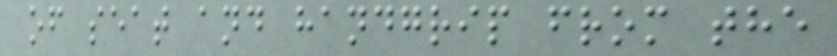of seat and handgrip from the
